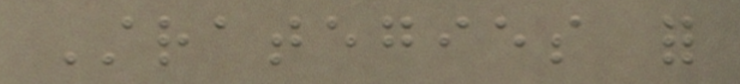Strategies for
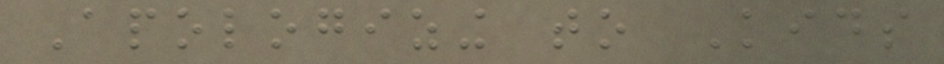Apologizing to Kids
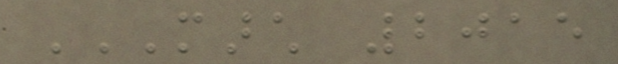MARCH 2015
